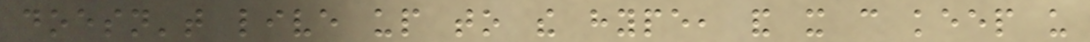doesn't live up to the hype, and it can keep us
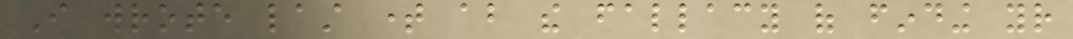I wrote last time about the fallacy of finding your
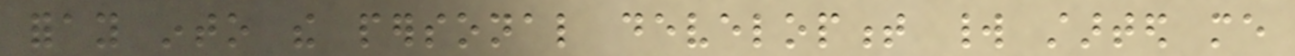foray into the personal development world started me
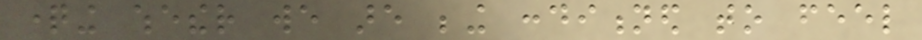questioning whether we are being conditioned to feel
